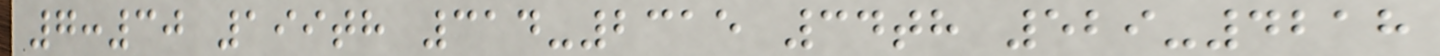7:30 199th 314-2315 34th 529-4218
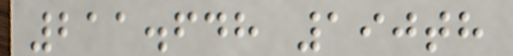211.648 190th
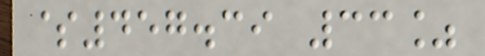$457.39 33%
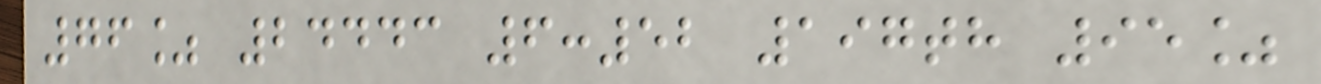76% 24443 6:52 197th 95%
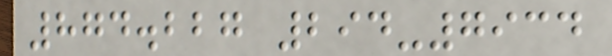874.227 294-7934
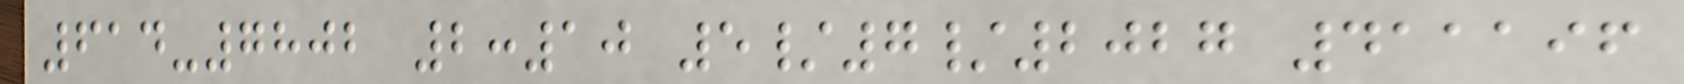614-7802 2:10 5/7/2027 411196
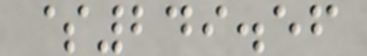$249.56
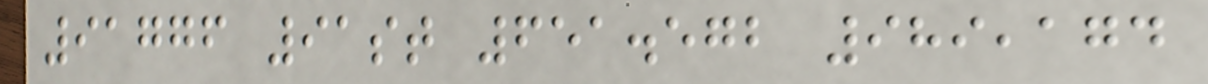91776 91st 651.572 989,174
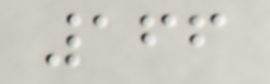166
